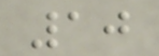10
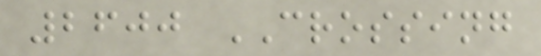2600 CROSSING
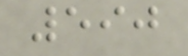590
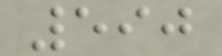590
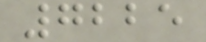7225
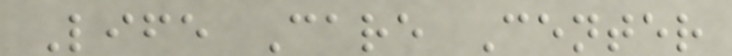Life Care Center
